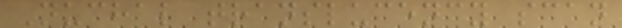Nuchal translucency scan
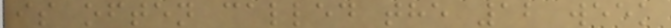is often called the 12 week
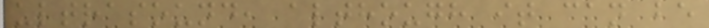ultrasound, although it can be
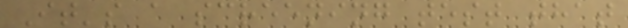It's a screening test that
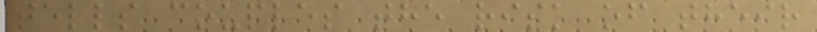tells couples the risk of their
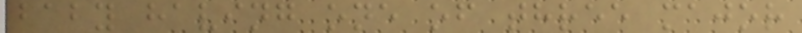baby having one of three major
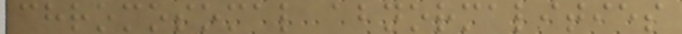chromosomal abnormalities
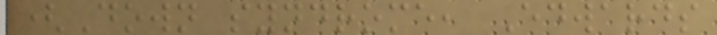(Down syndrome, Edwards
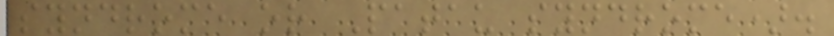syndrome or Patau syndrome).
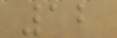12
